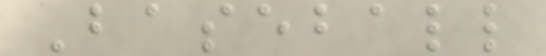Baseball
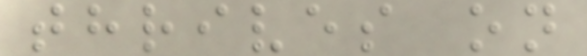thrives on
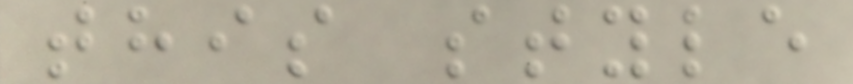this style
